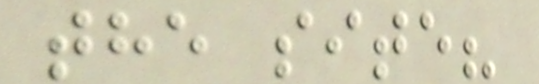the site?
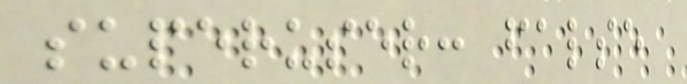superuser: false
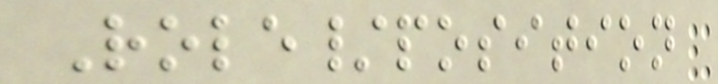Role/position
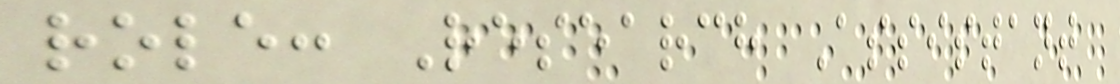role: Research Assistant
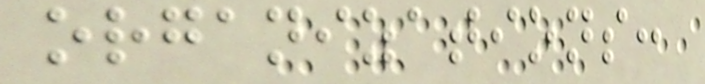organizations:
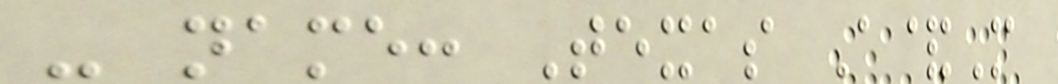- name: Texas A&M
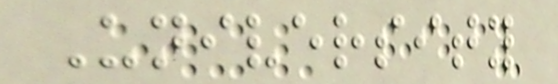University
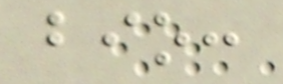bio:
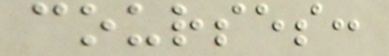courses:
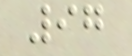97
